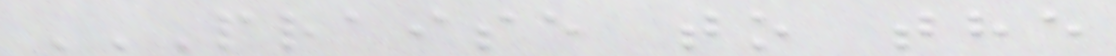PRAISE TO THE
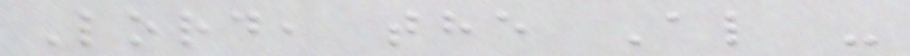Lord, the Al -
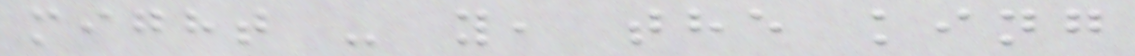might - y, the king
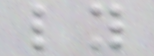ly
